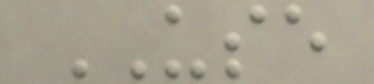USE
